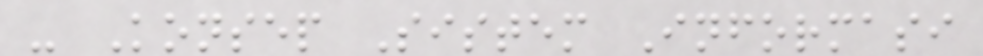- Konsep Sistem Informasi
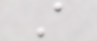A
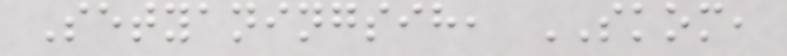Setyaningsih, SKOM,
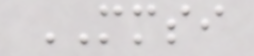MMSI
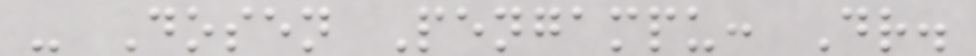- Dosen Pengampu: Dr.
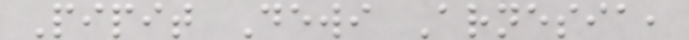Pipit Dewi Arnesia,
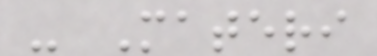- Materi
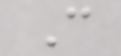C
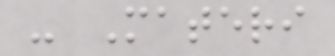- Materi
